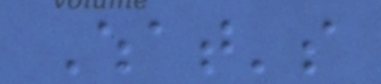What's
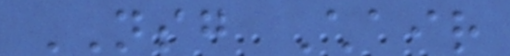NSG Chair
